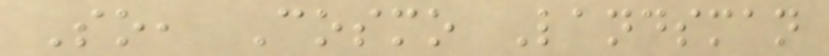So, Cosmo Landsman
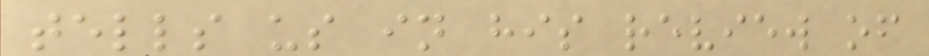tells us in his review of
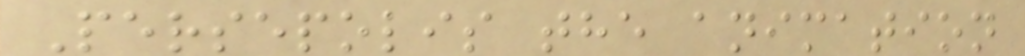Persepolis the animation
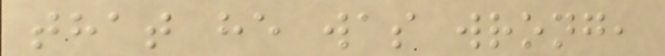that he was wrong,
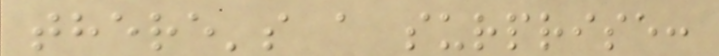there's a surprise:
